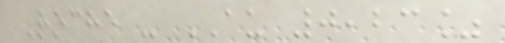Roche - AU 0,23%
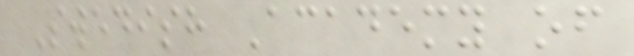Swedish Academy of
